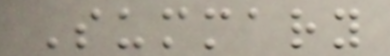Summary
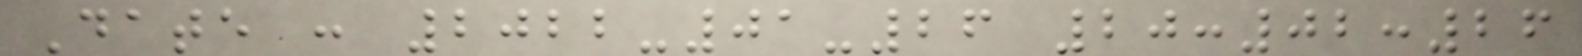Date : 2022-01-26 20:02:26
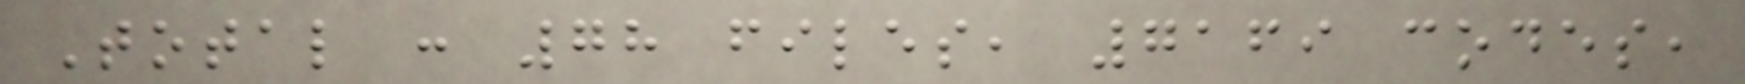Total : 78 files, 7169 codes,
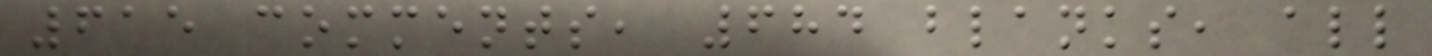615 comments, 684 blanks, all
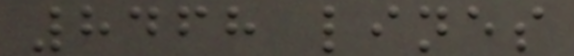8468 lines
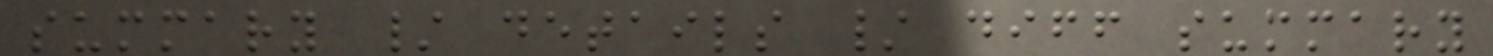summary / details / diff summary
